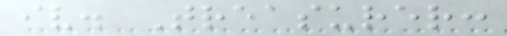iv. Treasurer:
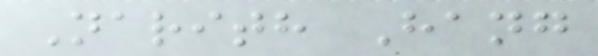Narith Hang
